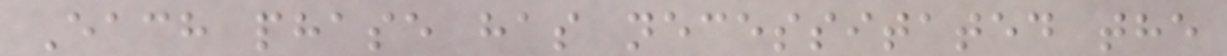Each phase has necessitated the
